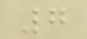7
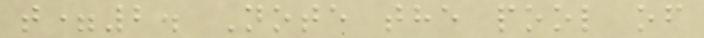t=2. Note the pool of
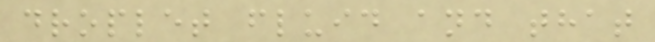droplet fluid and that
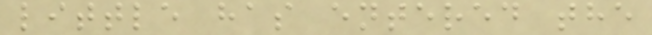little has entered the
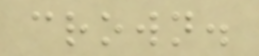crown.
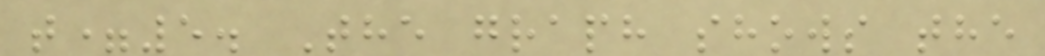t=5. The graph shows the
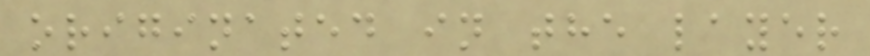originated in the layer
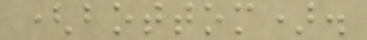(bottom).
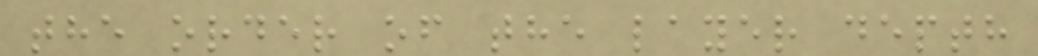the order of the layer depth
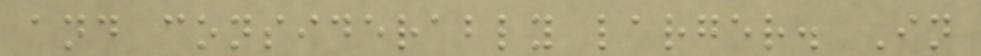and considerably larger. In
